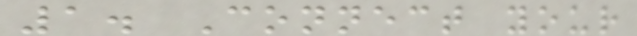1. Connect your
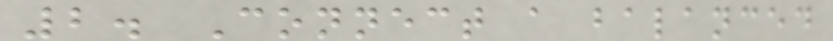2. Connect a balanced
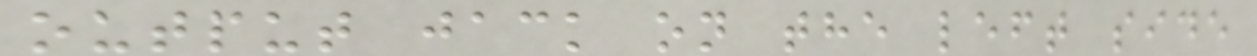output jack on the left side
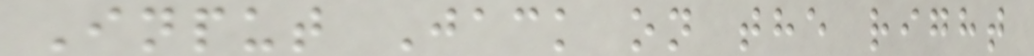Input Jack on the right
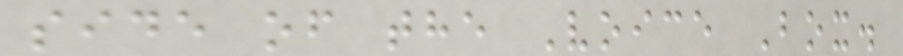side of the Voice Box.
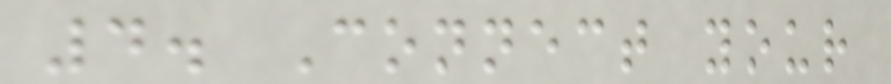4. Connect your
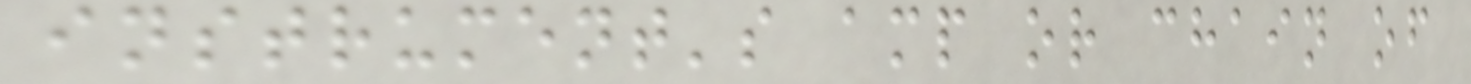instrument's amp or chain of
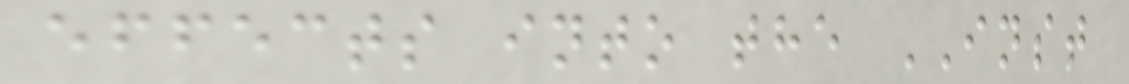effects into the INST
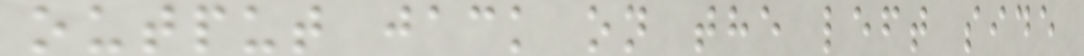output jack on the left side
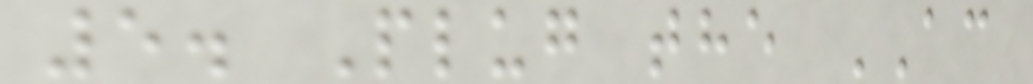5. Plug the AC
